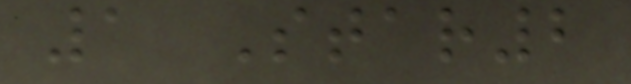1 Star2
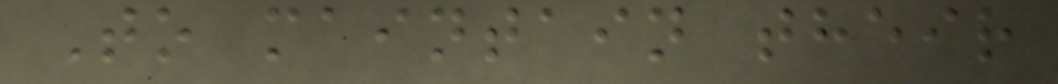To maintain their
